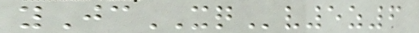yJcXQv5z6
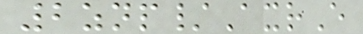2znp/AxrE
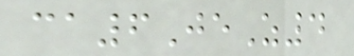ca6JeZ4
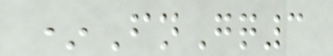*FnGq3
